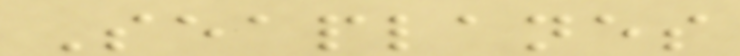Seaplanes
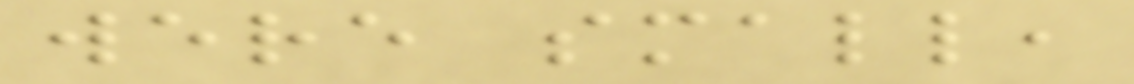were small,
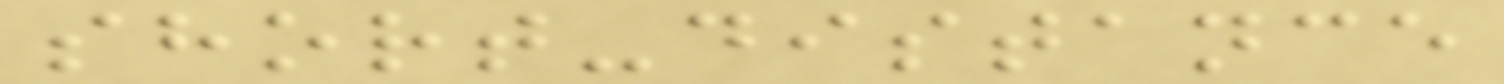short-distance
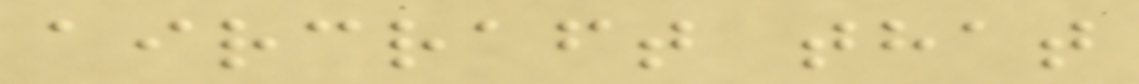aircraft that
